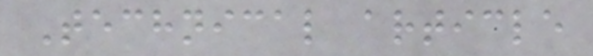Technical article
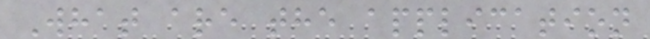What are the application
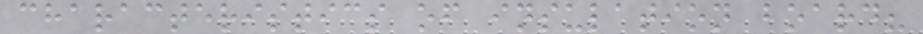characteristics of insulation board?
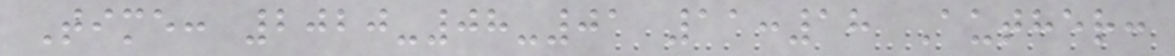Time: 2020-08-01 11:18 Auther:
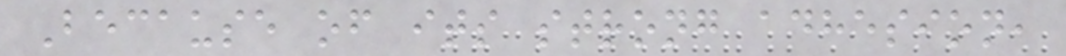Because of its strong adhesion,
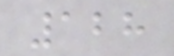128
